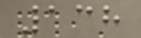138
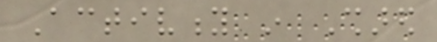Activity in Shared
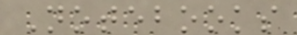Notebooks
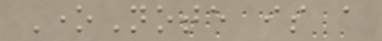OneNote is a
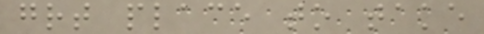great place to take
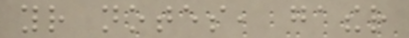your notes, gather
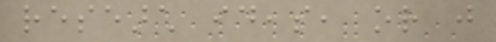research ideas, or just
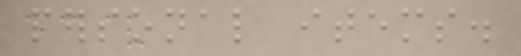personal items.
